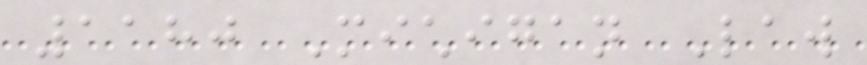1180 Michigan Law
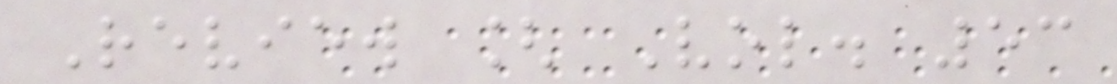Review [ Vol. 53
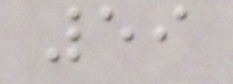59
